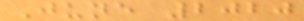June 2020
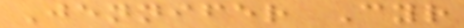Jennifer Cyr
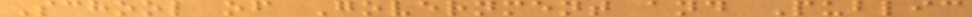School of Government and Public
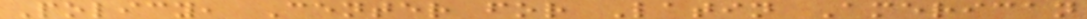Policy, Center for Latin American
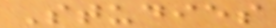Studies
